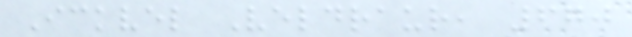Ickvel Veldraur, 670
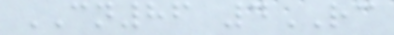CN86 4RC
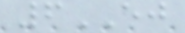6EJ
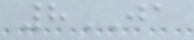8JA
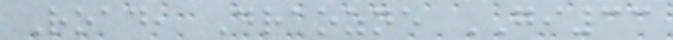Road, Draozne GI33
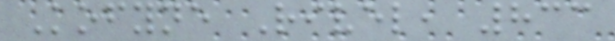Kofyne Rivel, 833
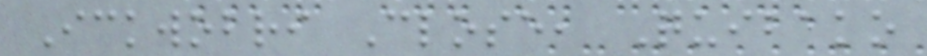Ickwobri Close, Quibako
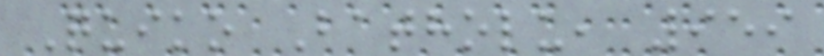Quiko Batholu, 959
